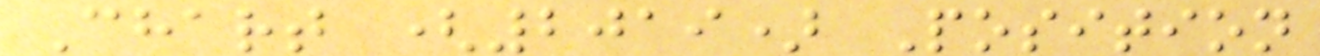Chart (2019) Position
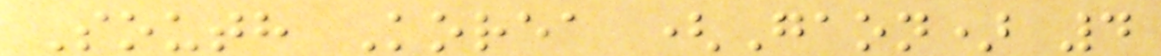South Korea (Gaon) 4
